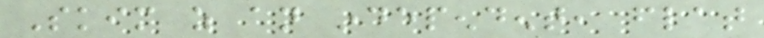Skim as an independent, flat
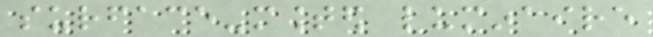surface-mounted luminaire
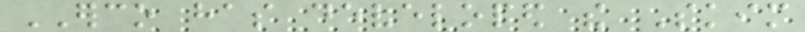ERCO has developed the Skim
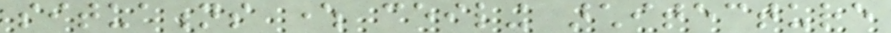situations where ceiling architecture
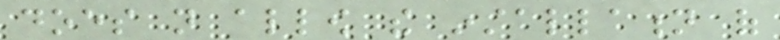does not allow the installation of
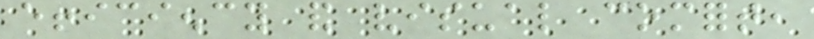efficiency and visual comfort,
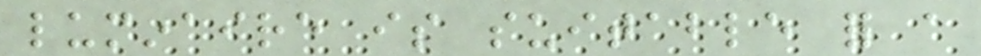luminaire is suitable for a
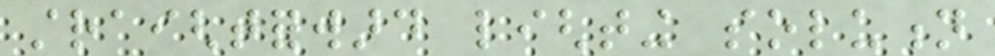straightforward lighting solution
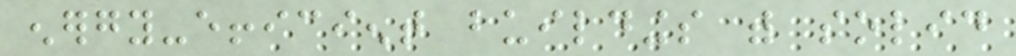energy-efficient buildings with solid
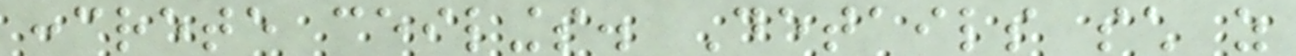concrete ceilings. Details such as
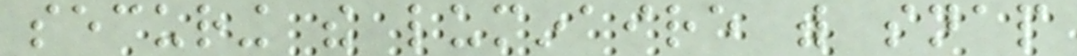securing the luminaire with snap
